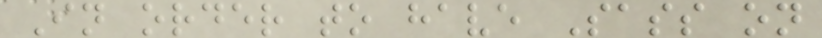In order to have Sass on
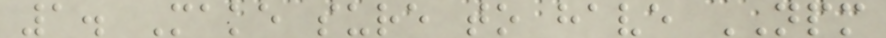1. Make sure to have NPM
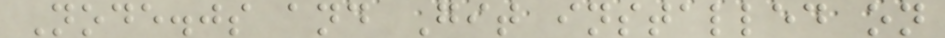Node.js and Git installed on
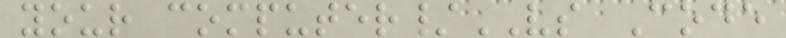your computer/VS Code
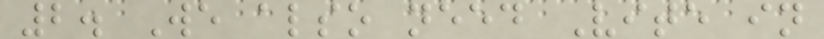2. We also need Vite in
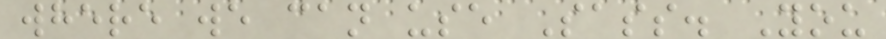where we can use Sass. You
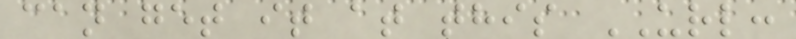can get it at this URL:
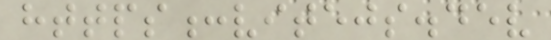https:vitejs.dev
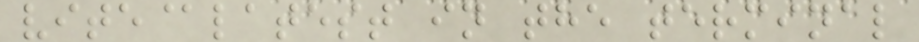vite@latest in the terminal
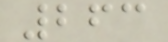263
